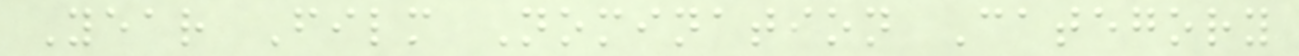Year Film Nomination Category
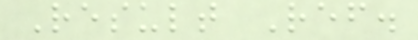Result Ref.
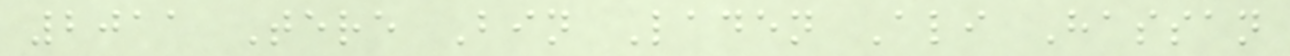2011 Tere Bin Laden Ali Hassan
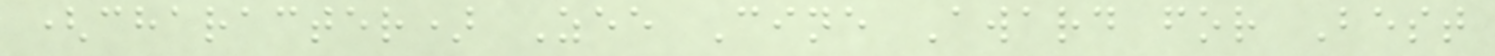(character) Zee Cine Award for Best
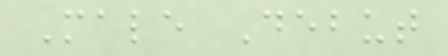Male Debut
